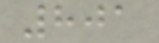801
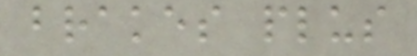brakes plus
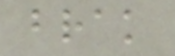brak
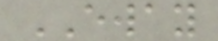EWAY
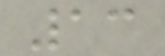13
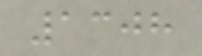1308
